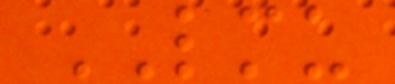LMU
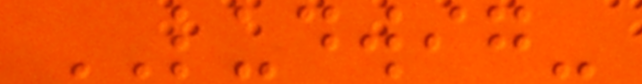LUDWIG-
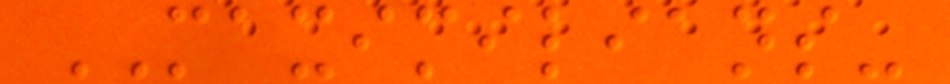MAXIMILIANS-
